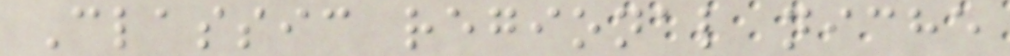Classic regional niche
